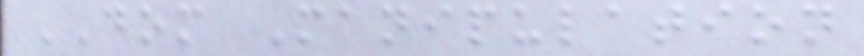DOM Manipulation
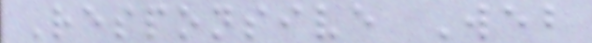Responsive Web
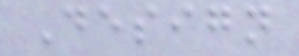Design
